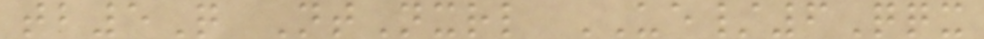tb5Q NtNxrl UE/6Qqx
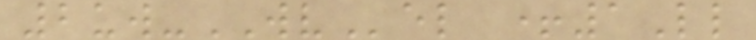2uw-WVel +1Ll
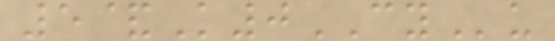5&K0CYu
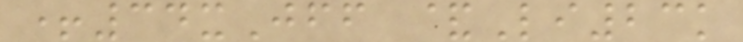+34xJff &Li23k
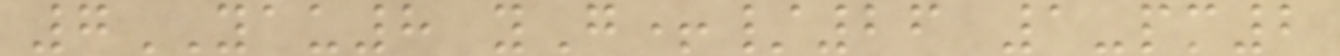7YAU8 yG+/26 1-pm2
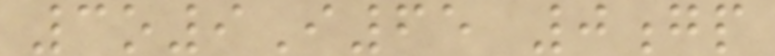3o9I65 0gp
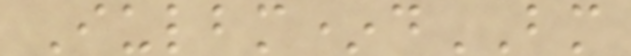Iulbm*dBM
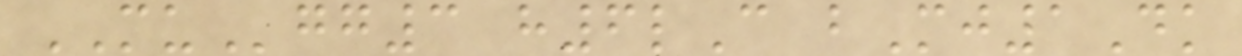MUgg3 h6lC bMj1Dk
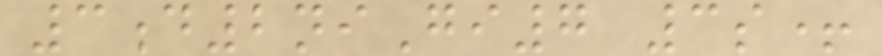3d2niGi7 3s+
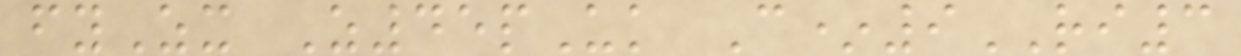fyZx Z45pUk C*9RI3
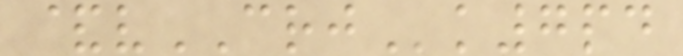&vCRJk7pd
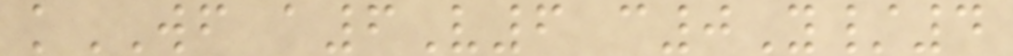kWF a6V6 c0Y/4
